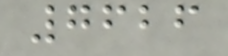7626
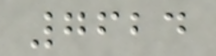7624
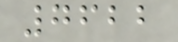7622
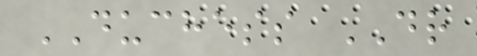DUCHESS DR
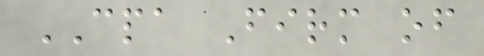CPA Firm of
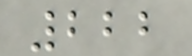222
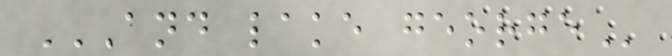AND LAKE GEORGE
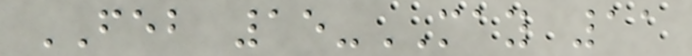FEB 15-MAY 11
